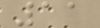11
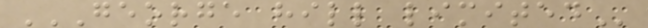GEORGE HILL LIMITED
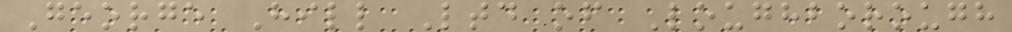George Hill Ltd of Loughborough
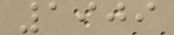1909
